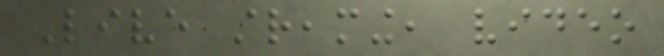Live streaming, video
